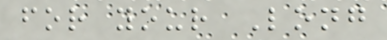for your Long
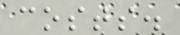costs.
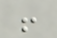!
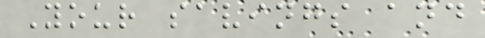Your savings and
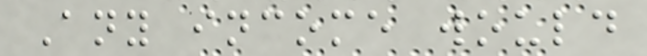Any income would
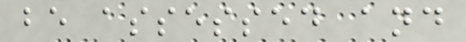be assessed and
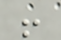!
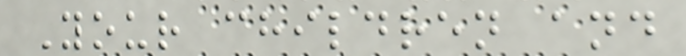Your children and
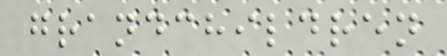grandchildren
